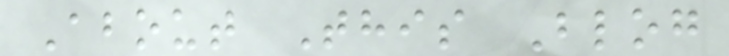About This Blog
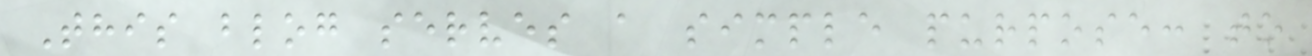This blog serves a simple purpose: to
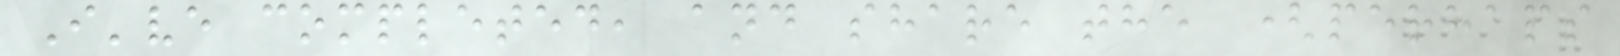I've completed, and share the (perhaps
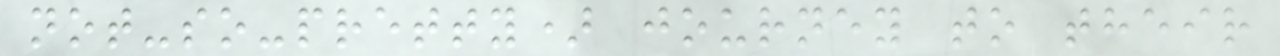not-so-pretty) journey to their
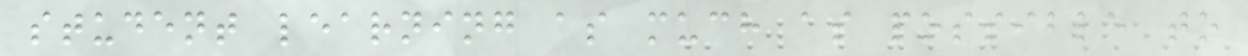student learning as much as possible to
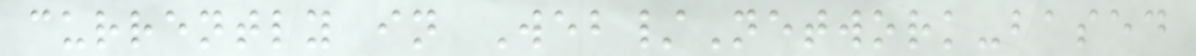currently in Web/Network-based
